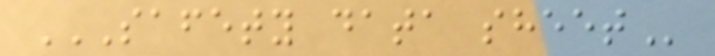SAFETY DATA SHEET
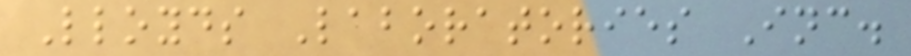Lloyds Laboratories Inc.
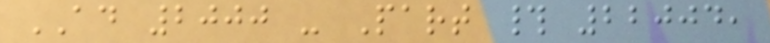AD 2000 - Part # 22004,
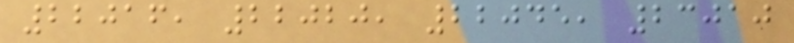22016, 22020, 22045, 23010
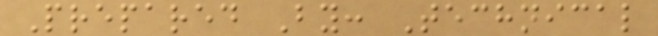Prepared By: Technical
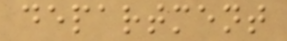department
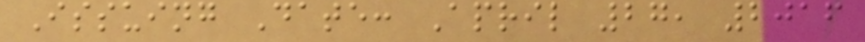Issuing Date: April 27, 2016
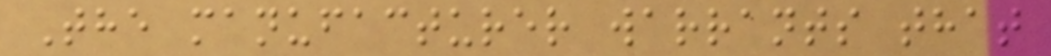The manufacturer warrants that
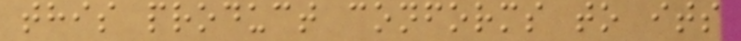this product conforms to its
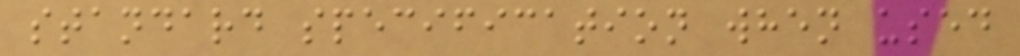standard specification when used
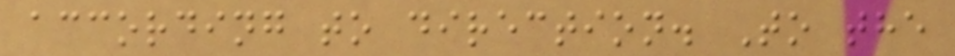according to direction. To the
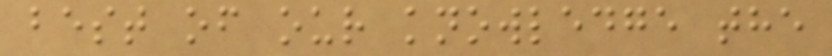best of our knowledge the
